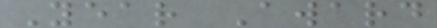Year Award
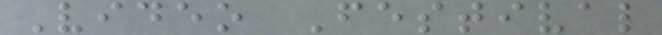Video Festival
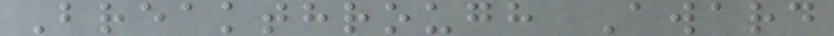Breakthrough Award
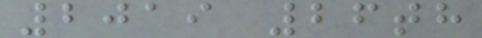2019 26th
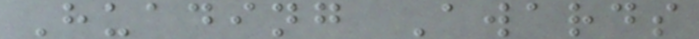Huading Awards
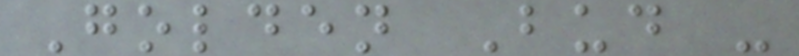Golden Bud -
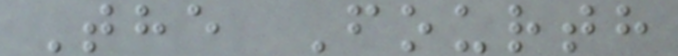The Fourth
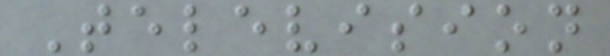Television
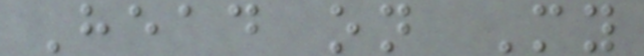Head on My
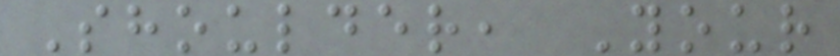Shoulder, Your
